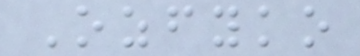Ozfyko
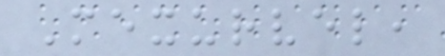Mexurvel,
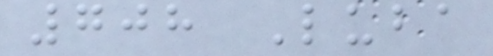708 Luba
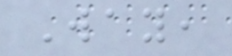Way,
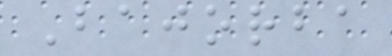Bajorba
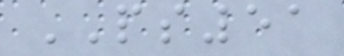PS51
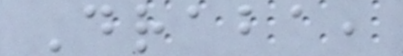Draba,
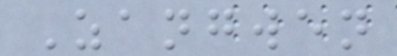Zangwen
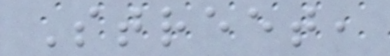Street,
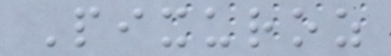Pixuroz
